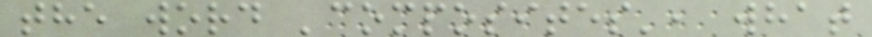the word 'composites', what
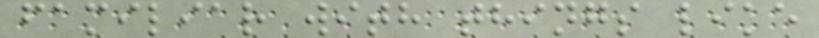familiar with things like
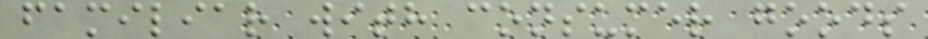familiar with consumer goods
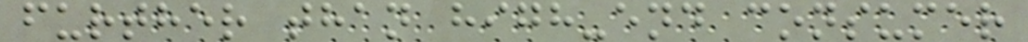further than high-end consumer
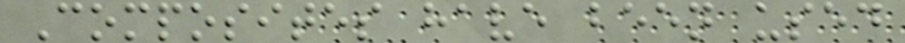Composites have been used
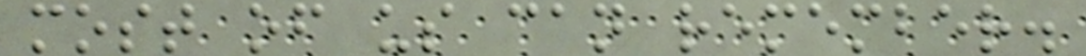most of us can remember.
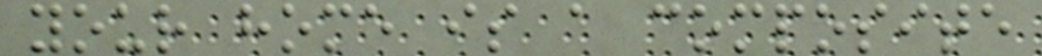your home is a composite
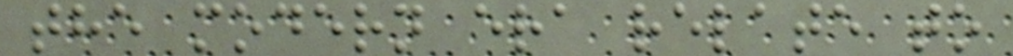the modern era relate to
